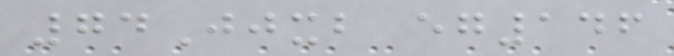74Jjxb eg146
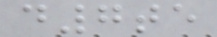d7te
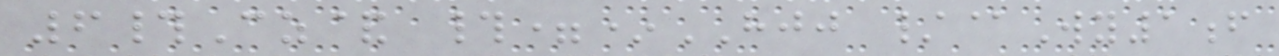6#Cz& #=*HJJ /@Wy1f
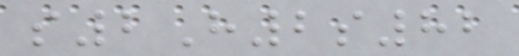s2H2s82
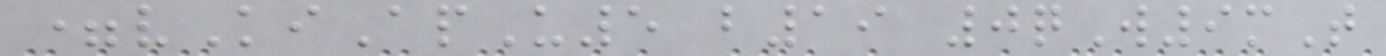=vKiApU5 b19 0qW9mT
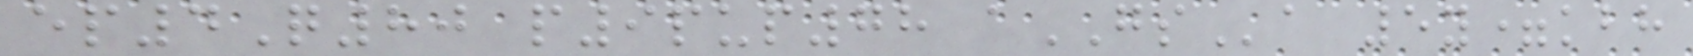ep4Q80 p9pup78 aGSa 5y=kbh
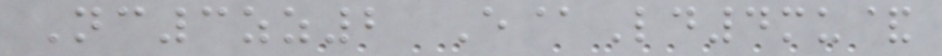Nc3zz2 E@Ld4mu&
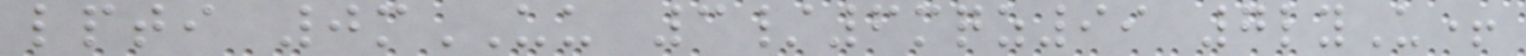lpti 0mUU 3/6mqz99 7lyU+
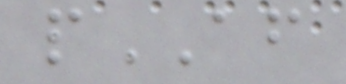pAF
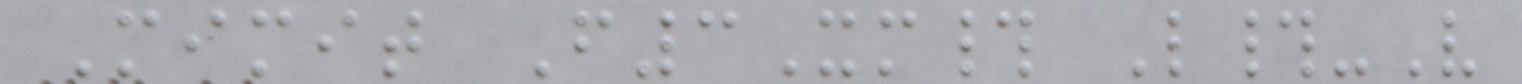Mimit F3Xm# L#-V
